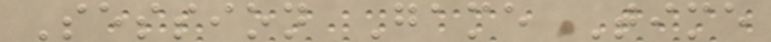Session Game Time
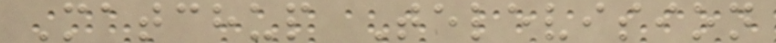Matchup Television
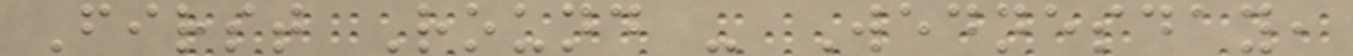First Round - Wednesday,
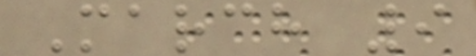March 9
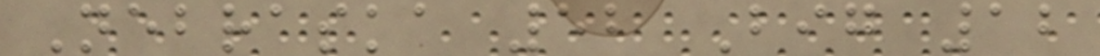Nebraska 52 Big 12
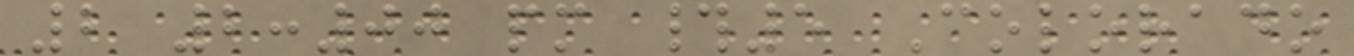2 2:00 pm #5 Colorado
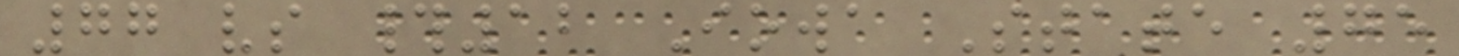77 vs #12 Iowa State 75
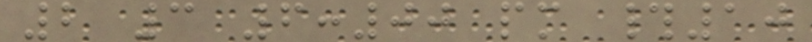2 3 6:00 pm #10
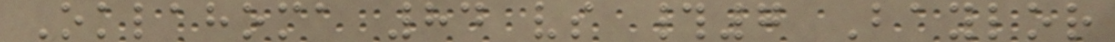Oklahoma 84 vs #7 Baylor
